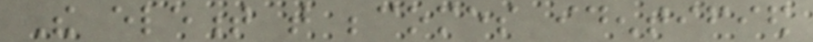The element that becomes identified
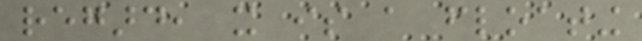regard, it is a floating
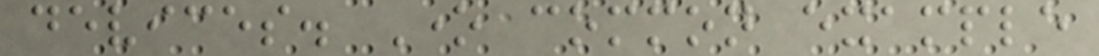devices. One common example
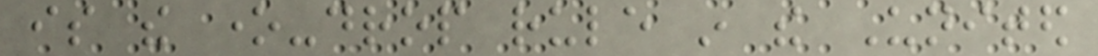is the one-drop rule in the United
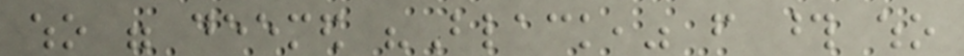who were deemed "Black," from those who
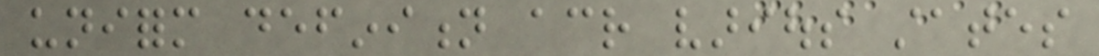uniform definition across various states
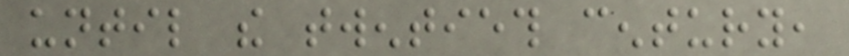until the twentieth century,
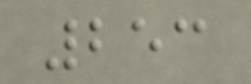253
